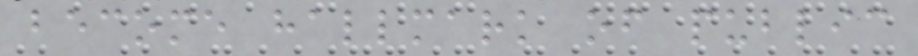become hallmark of public
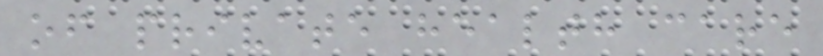of private health care
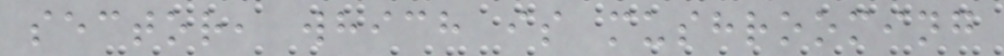sector, which is mushrooming
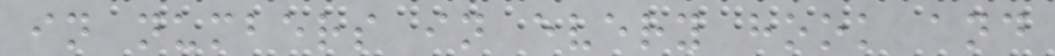in numbers in every hook and
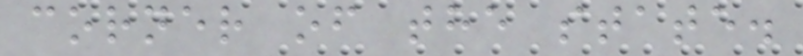corner of the state.
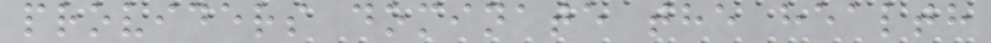providers dominate the health
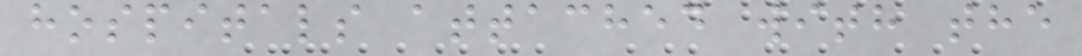hospitals attached with the
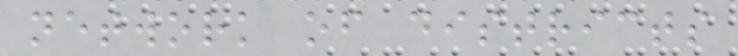network of districts
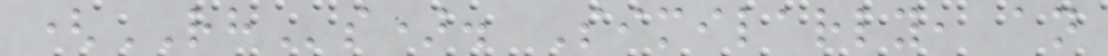(RHs). Similarly, an
